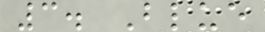3. Blue
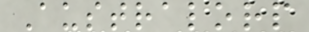Australorp
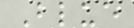Blue
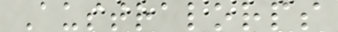Australorps
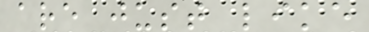are just like
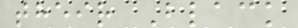their Black
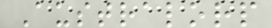Australorp
